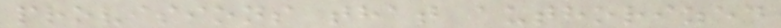provisions that authorized
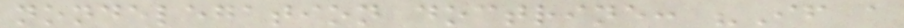nondelegation doctrine: "If a
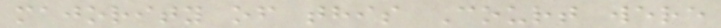majority of this Court were
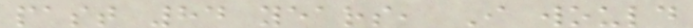past 84 years, I would
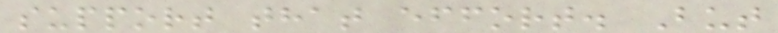support that effort. But
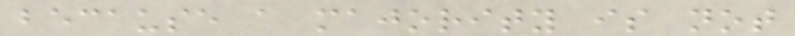because a majority is not
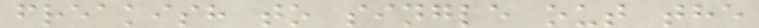freakish to single out the
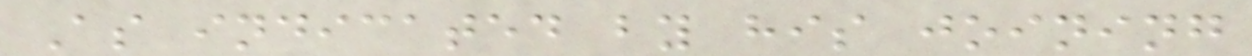As indicated by his joining
